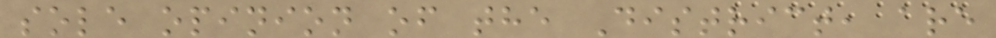sole opinion of the District, are
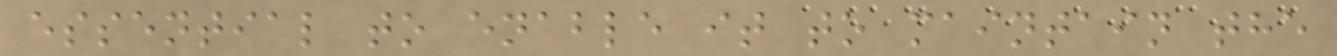essential to enable it to maintain the
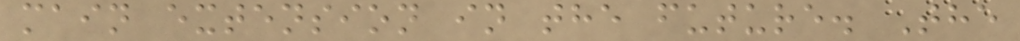main extension in the future. The
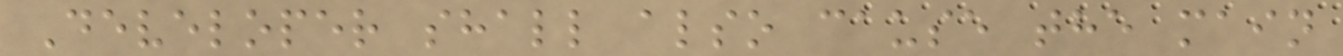Developer shall also cause the main
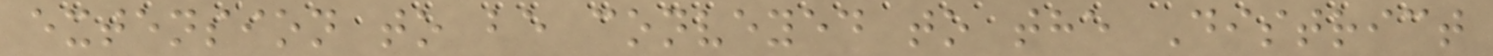extension to be conveyed to the District
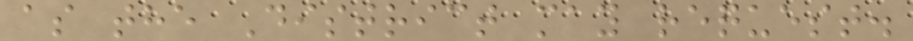as the District may request.
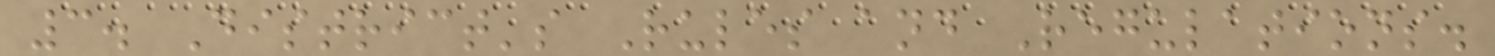3. District's Rules and Regulations.
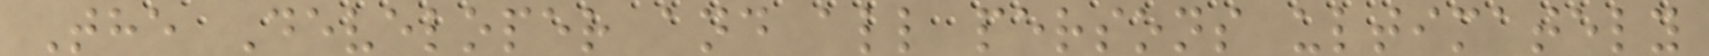The Developer and all persons ultimately
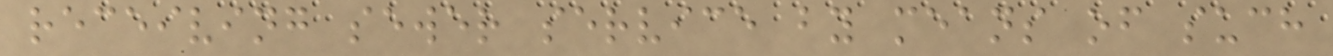receiving sewer service by means of such
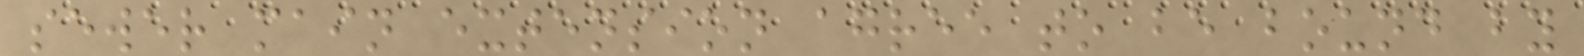sewer main extension agree to be bound by
